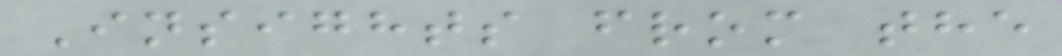Insights from the
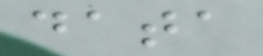data
